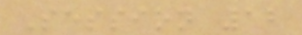Session 12
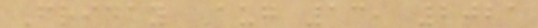Friday Aug 13, 2021
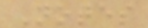Notes
